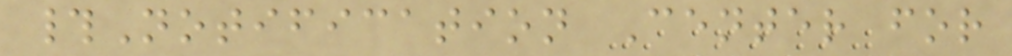#Notification Center for
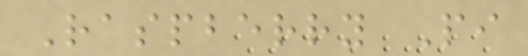Raspberry Pi
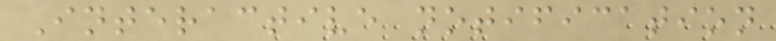Interactive notification
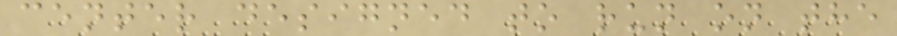center designed to run on the
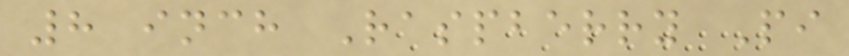8 inch Raspberry Pi
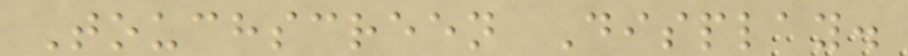Touchscreen Display.
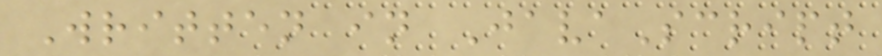Written in JavaScript
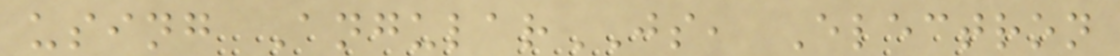using AngularJS, Electron
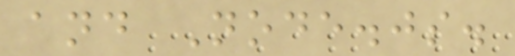and Node.js.
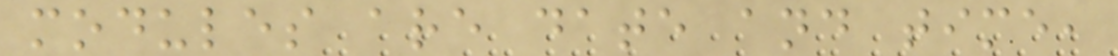modules are date and time,
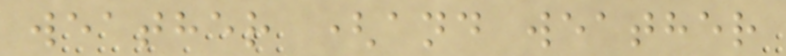weather (and weather
